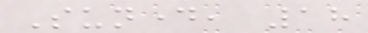Sunday, 18
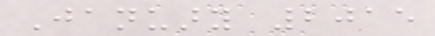January 2015
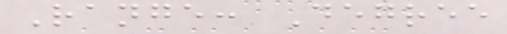Range: Degree
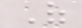Of
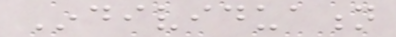Individuation
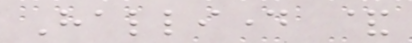Halliday &
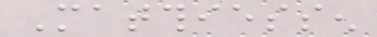Matthiessen
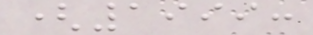(1999:
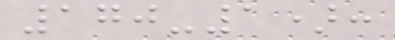170-1):
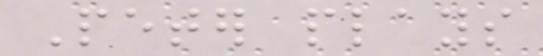Peter plays
